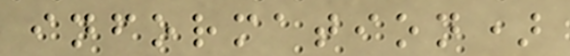information)
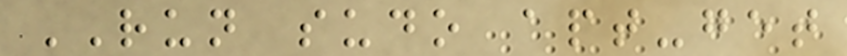RUN sudo apt-get
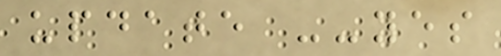update --yes
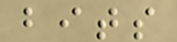bits
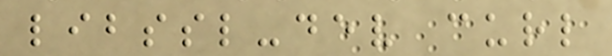libssl-dev curl
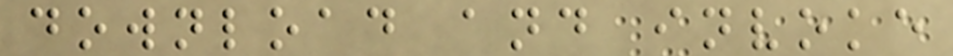download and invoke
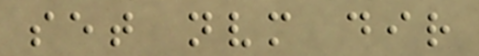set nvm dir
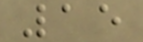15
